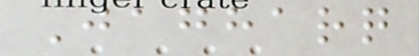Jagharq
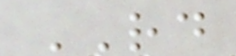RD
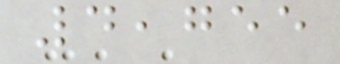4,755
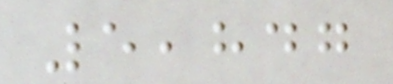5,847
